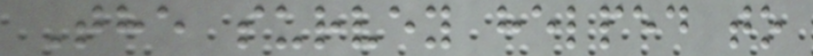The survey helped to
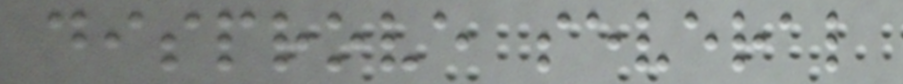disprove several
